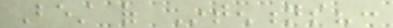Best of Intentions?:
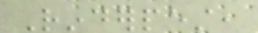Rinderpest,
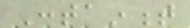Containment
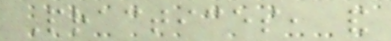Practices, and
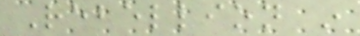Rebellion in
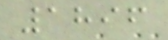1896
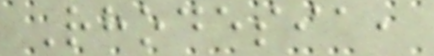Rhodesia,
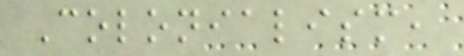Colonialism,
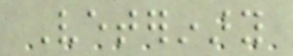Veterinary
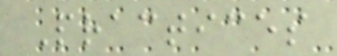Practices
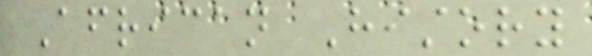African History
